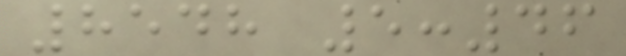8548 5:46
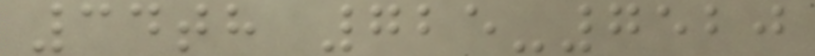34th 725-7520
